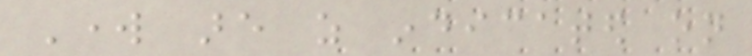Work are as indicated on
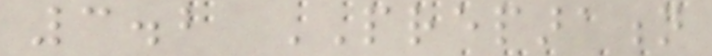3.2 PREPARATION
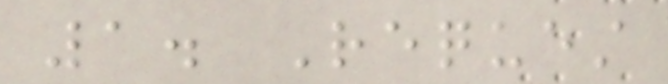1. Request
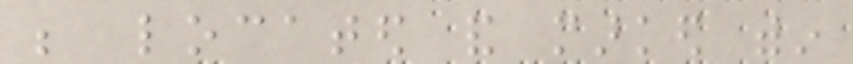be located and marked within
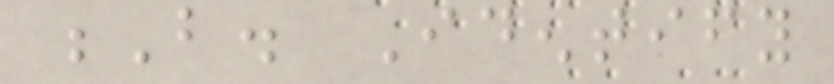B. Identify
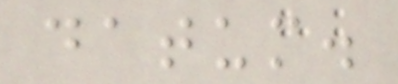datum.
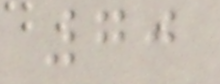70
